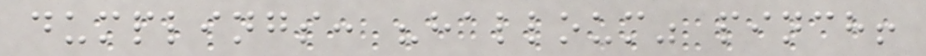dumplings: "halloum" pinch!
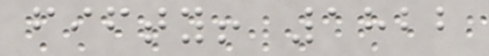fifty! 1822
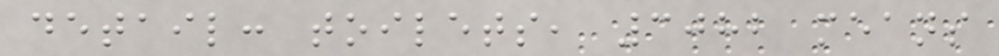detail: toilets, 3082 means
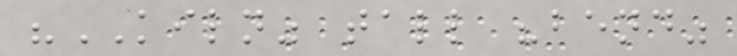"KILN" tall "bend"
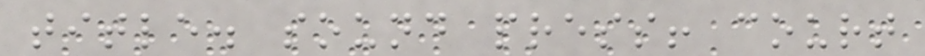title. sound press! court
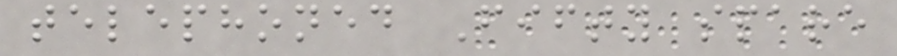telephoned Fifty spare
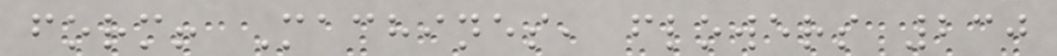form! Machines, flowers 230
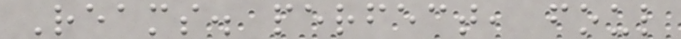Reams. perfect, foul
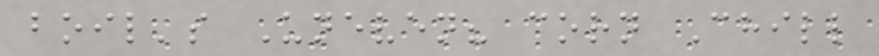boil's Uneven? corn Chill
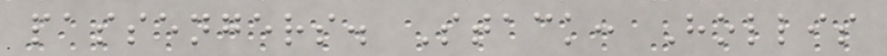passengers. Stack: Hollis
